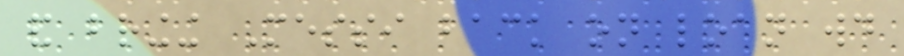and bringing Messi back on loan would
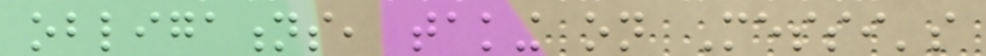obligations, taking on Messi's
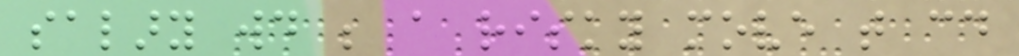salary would be a risky move that could
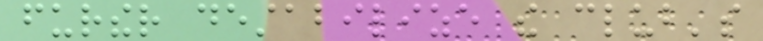further destabilize the club's
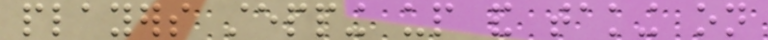players stepping up and taking on
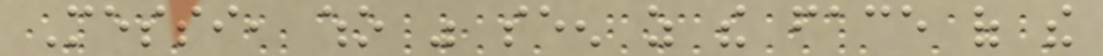Messi, who was seen as the face of the
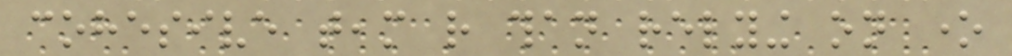cohesive team rather than relying on one
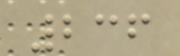236
